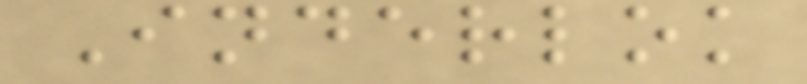Inderlok
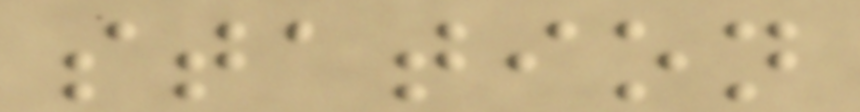station
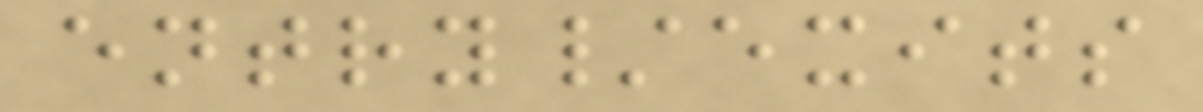entry/exits
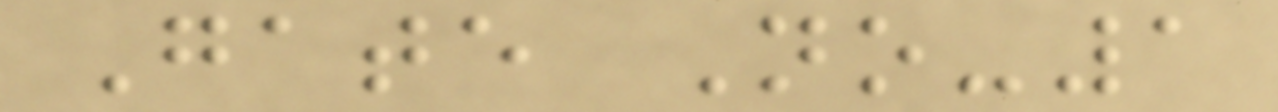Gate No-1
